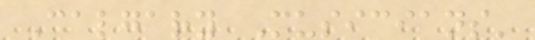Calgary Musicians'
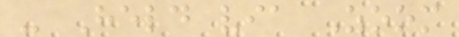- Held via Zoom
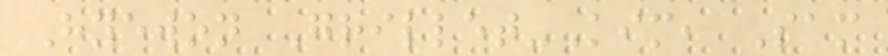Hyewon Grillet-Kim, Sam
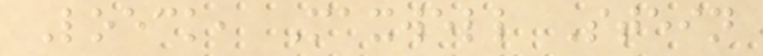Loeck, Maxwell Stein
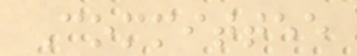Committee
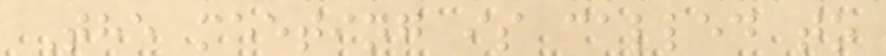The meeting is called to
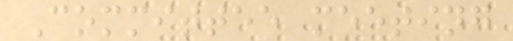Committee meeting
